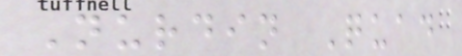Nurdin Quad
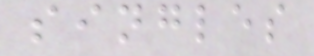singles
